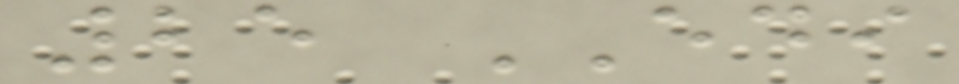25 EDI
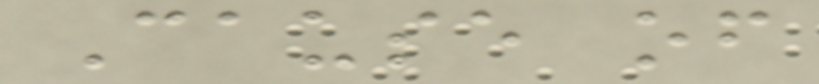Cause of
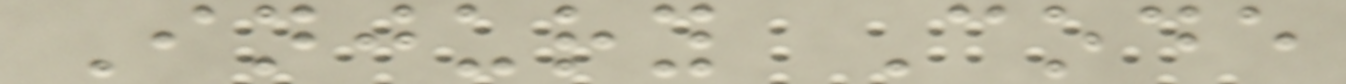Injury Code
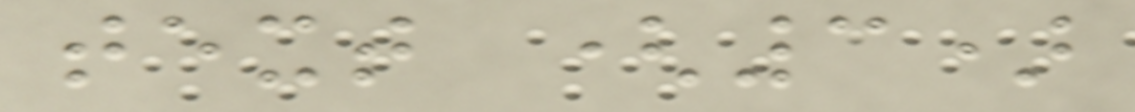text (3)
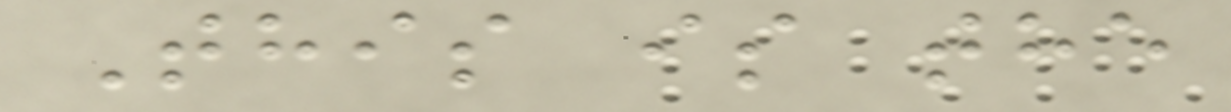This is the
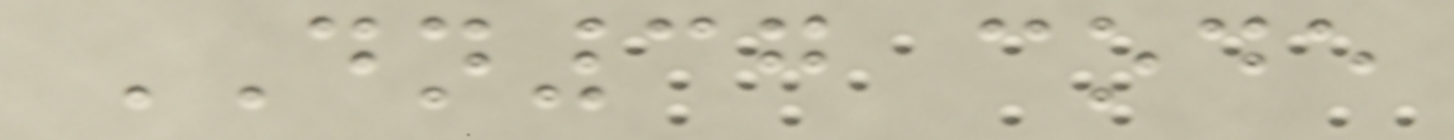DN37 code
